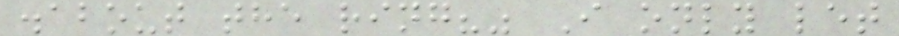.about the ring?" I only let
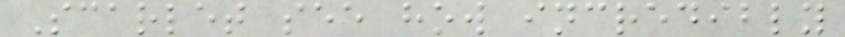Scarlet see how incredibly
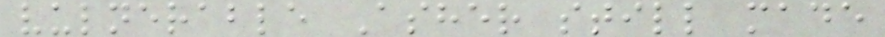vulnerable Asher still made
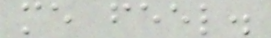me feel.
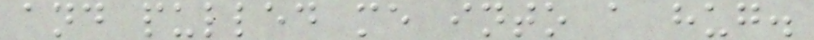and pulled me into a hug.
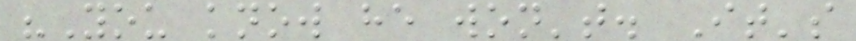"You know he won't. It's
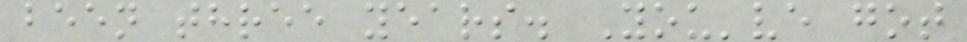been three years. You've got
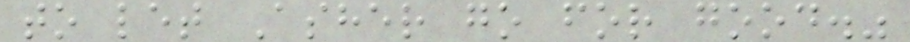to let Asher go for good."
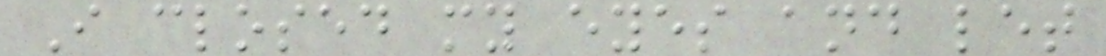I closed my eyes and let
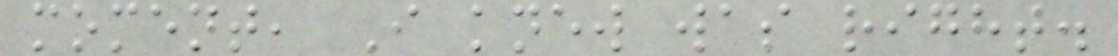moment, I knew was right.
